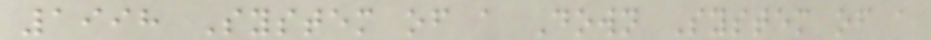1998 System of a Down System of a
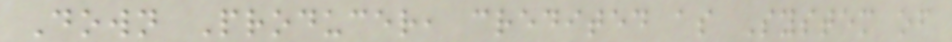Down Producer, credited as System of
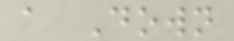a Down
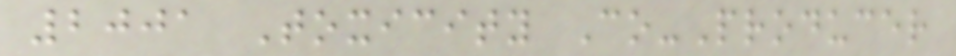2001 Toxicity Co-Producer
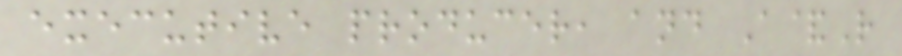executive producer, and A&R
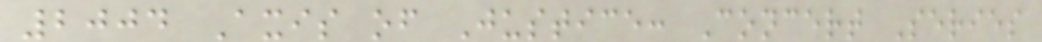2004 Axis of Justice: Concert Series
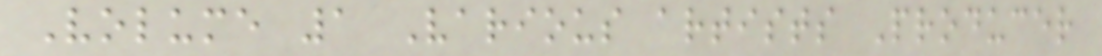Volume 1 Various artists Producer
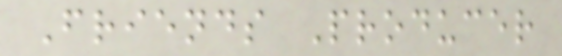Friends Producer
